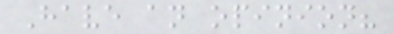Have an opinion?
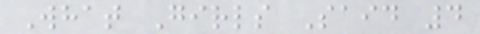What Girls Said 4
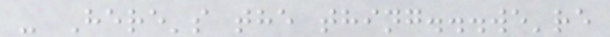- Here's the thing...we're
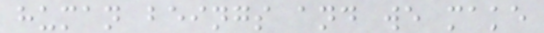human beings and we make
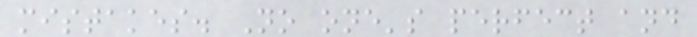mistakes. No one's perfect and
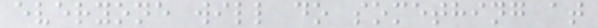everyone will do something at
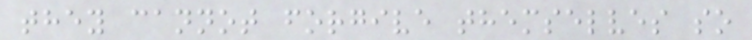they cannot forgive themselves so
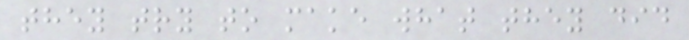they try to make what they did
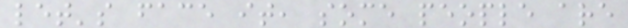let's face it, some people are
